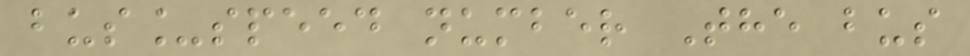bus_speed number The bus
